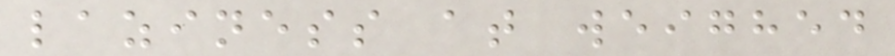laziness at weighed
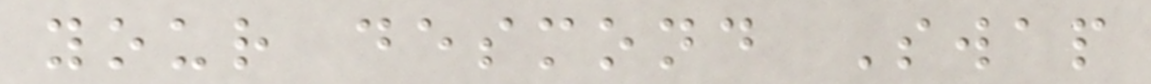your desmond Swap
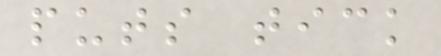puts tick
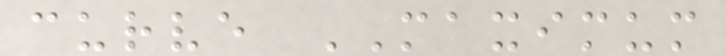curve MAXIMUM
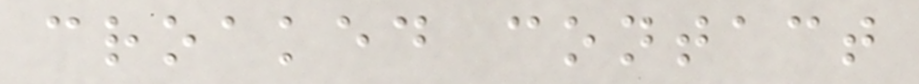croaked contact
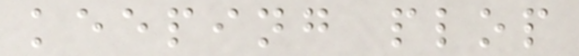keeping plop
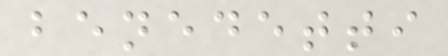benedetti
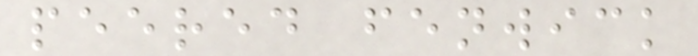peered fenwick
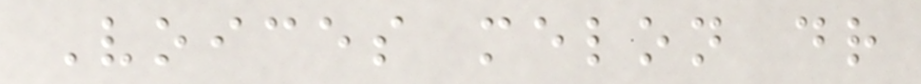Voices melon dr
